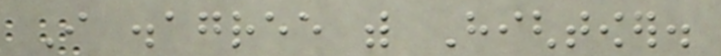I disagree with Hightower.
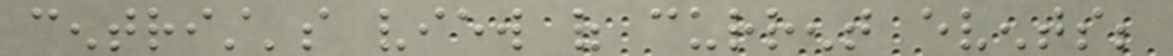centrist's view of current events;
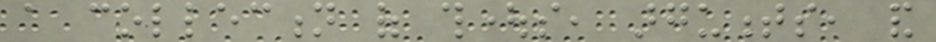a collection of thoughts, arguments, and
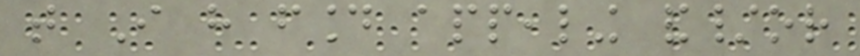that I have found appealing and/or
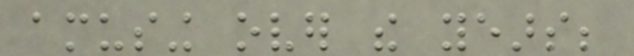amusing over the years;
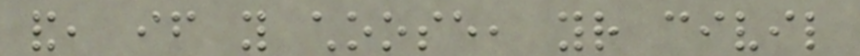and, if you choose, your civil
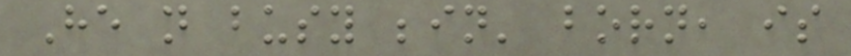He not busy bein' born, is
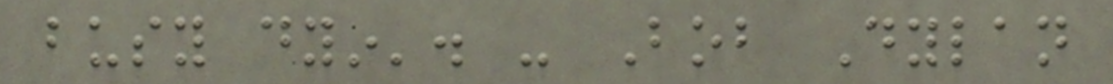busy dyin'. - Bob Dylan
